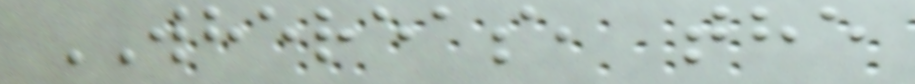WHEREAS, the
